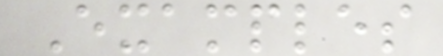Examples
